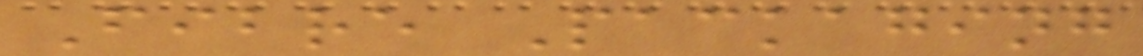Fibre Packaging
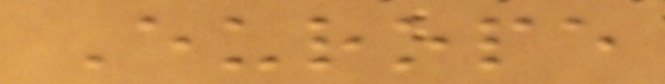Europe
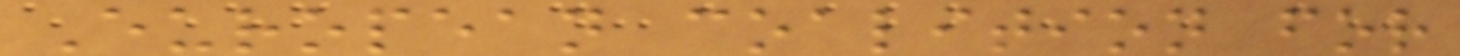European coalition for
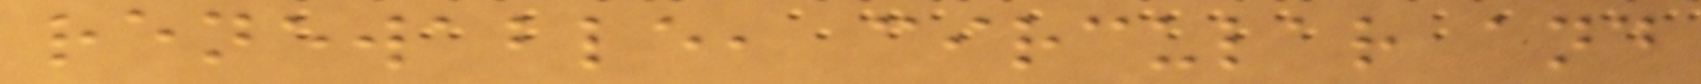renewable, circular and
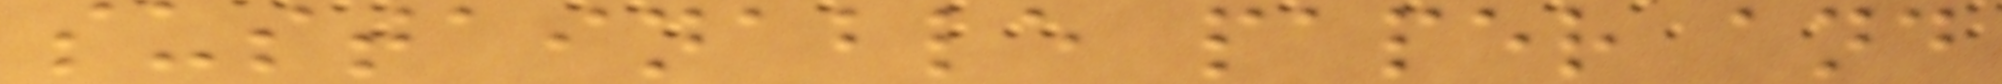sustainable paper and
